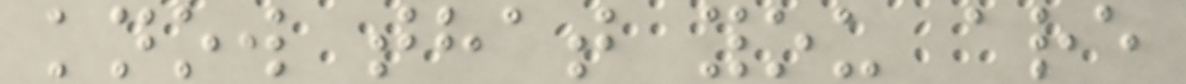know that you are
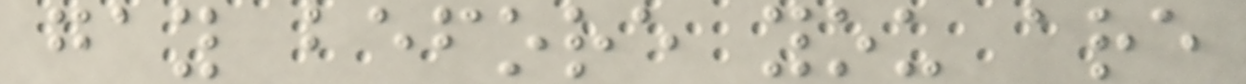gay before you are
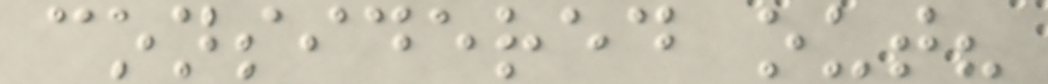considered out?
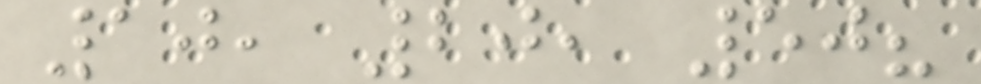10, 20, 50?
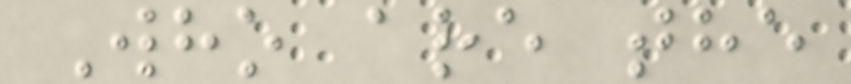Who are the
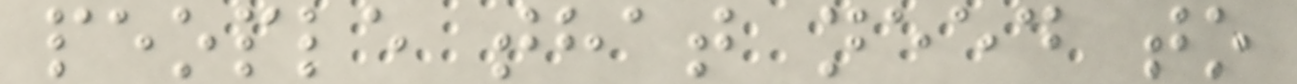people that need to
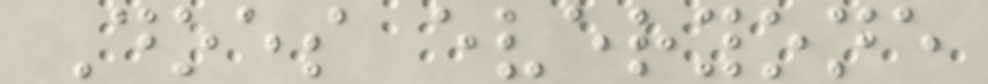Does everyone
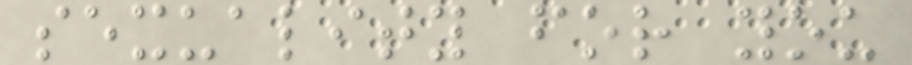sexuality for you
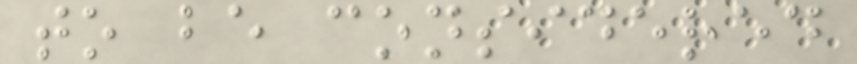to be considered
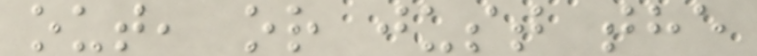out, or just the
